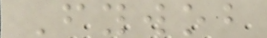Fywob
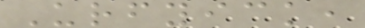Urfyick,
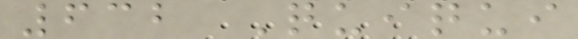632 Quiqui
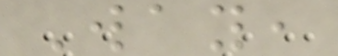Way,
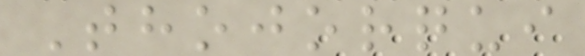Thojorqui
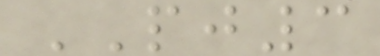PJ3
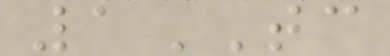1TC
